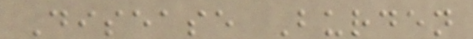Disease Burden
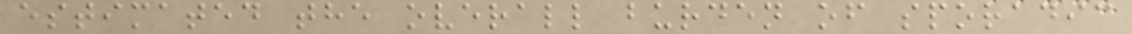estimated the overall burden of sporadic
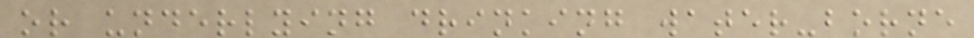or underlying drinking water-borne
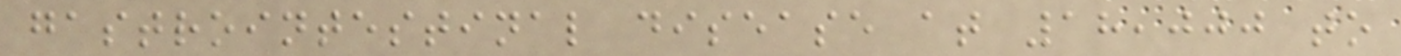gastrointestinal disease at 18,000 to
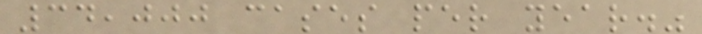34,000 cases per year."
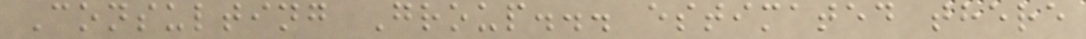Consulting Group... estimated there
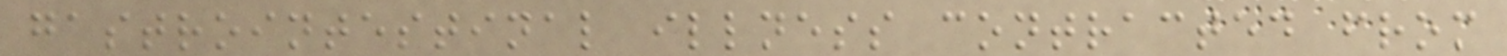gastrointestinal illness contracted from
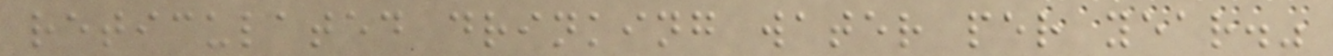reticulated drinking water per year."
